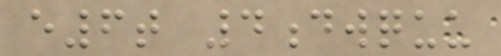e6t 4dwquu
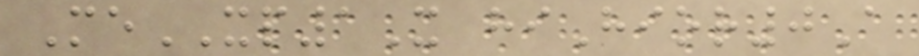MeXP1X hiHior0A
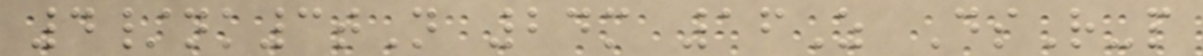4/nk3tN 24m 16Z DsR-p
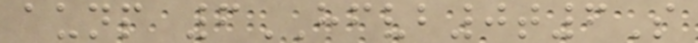aunp 6HFVB0t6S
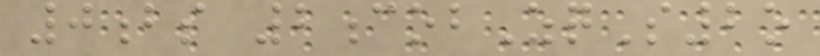0bs 2cobZqS2o
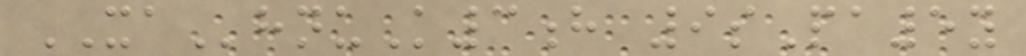XAhnuK3h 9sPa5y
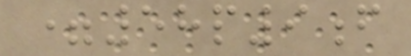=58p9f
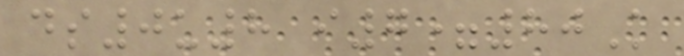ds0u8 i7=80K
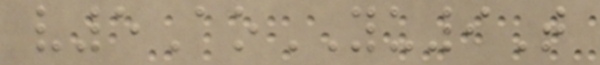v5AoYU9T
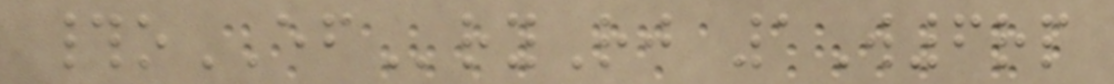#oEFryRj 1W6rp
